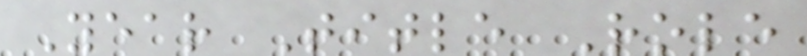Year Title Role
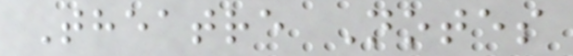Theatre Notes
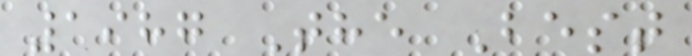1987 The Best
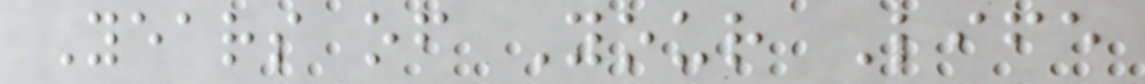Years of Your Life
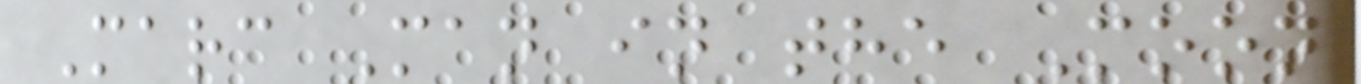Marc Man in the Moon
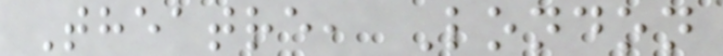Theatre, London
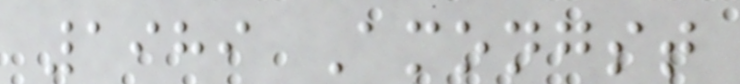1989 Amongst
